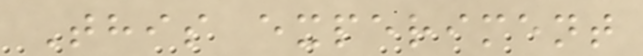This experiment
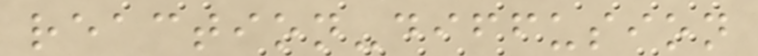reaction-diffusion
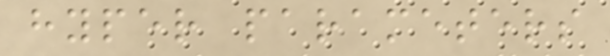hyper parameters
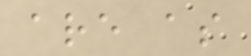are as
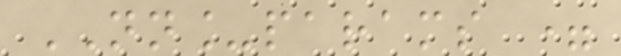NN_params =
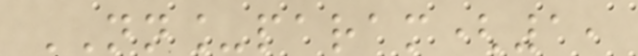NN_param(1,
